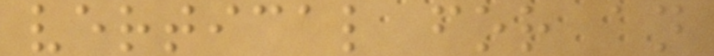vertical for an
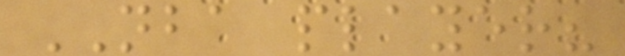NBA player?
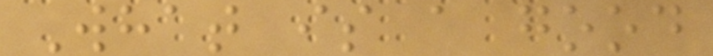What is a good
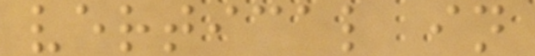vertical in
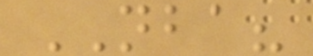NBA?
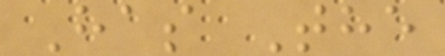Has The
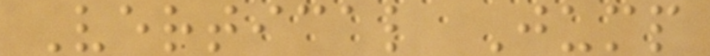Vertical Jump
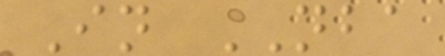In NBA
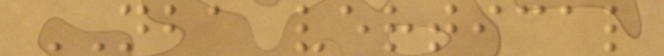NBA vertical
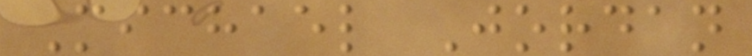Michael Jordan
